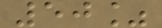50%
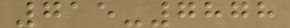715-7878
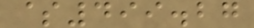$499.27
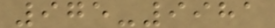975-9981
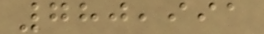780,991
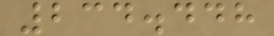234.448
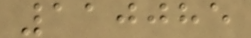110085
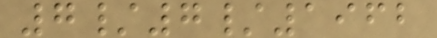7/7/1962
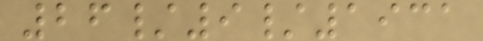26/9/1931
